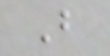But
